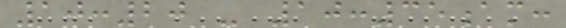10:20 - 10:35am:
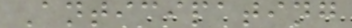Anticipating
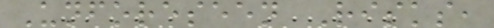Unforeseen Risks,
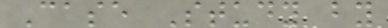Case Study by
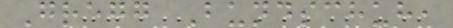Gregg Bundschuh,
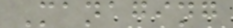Managing
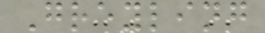Greyling
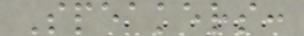Speakers:
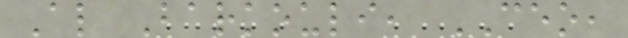Al Barkouli, CEO,
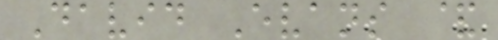David Evans &
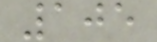105
